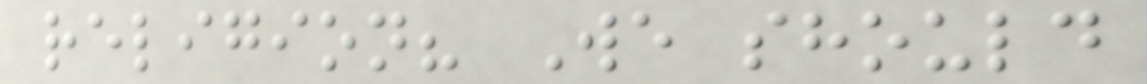religion? We should
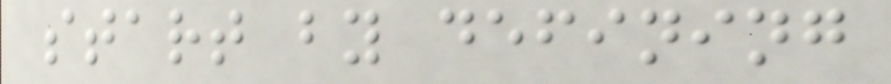start by defining
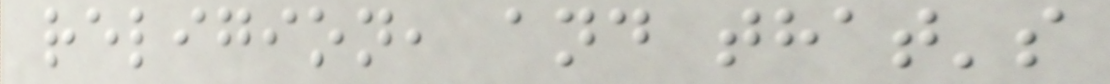religion, and that's
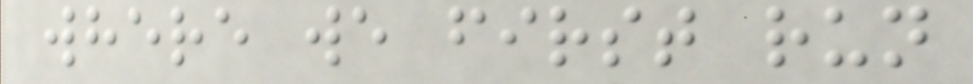where we first run
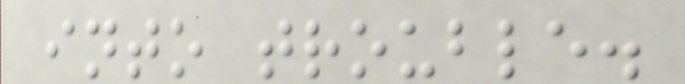into trouble.
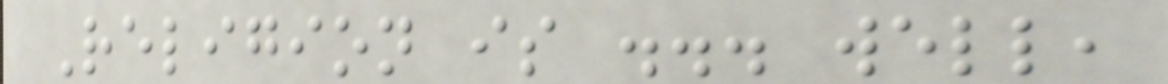Religion is ... well,
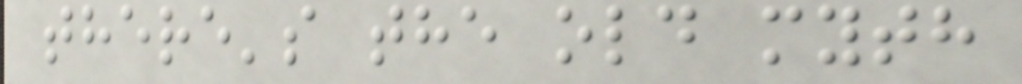there's the old myth
